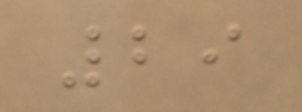29
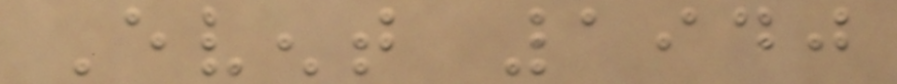Event 1940
